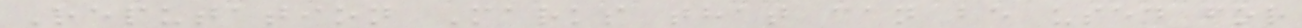Reputation Marks that can be used for
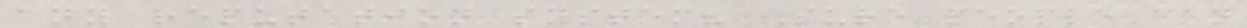any reputation system? Sure people can
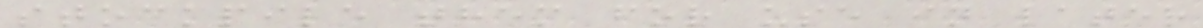stockpile them for use in later
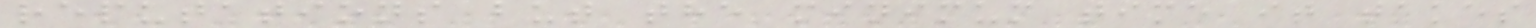reputations but the minimum time it takes
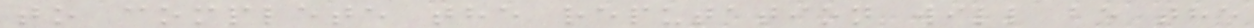to complete the reputation will be the
